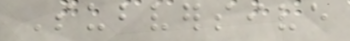Subversive
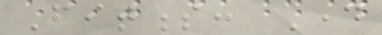Fitness: Day
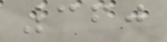360
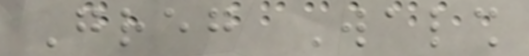Greg Walsh
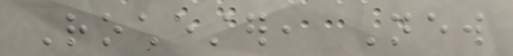Rochester, New
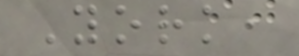York,
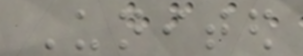United
